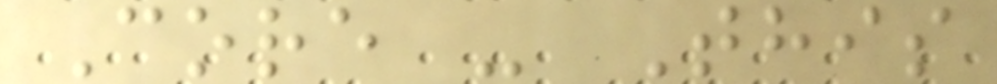Core - This
